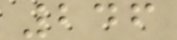246
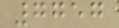7757
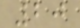20
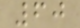60
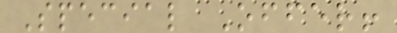Special Offer!
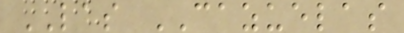LAS CAZUELAS
